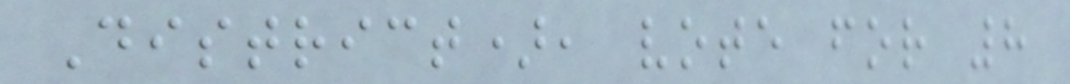District), vote for 8
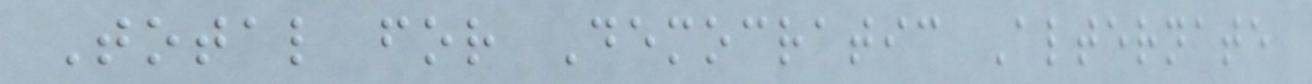Total for Democratic Alternate
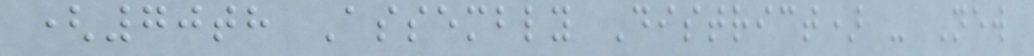(70th Assembly District) - New
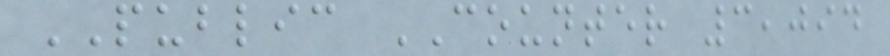PUBLIC COUNTER 3,094
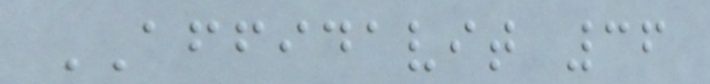AFFIDAVIT 36
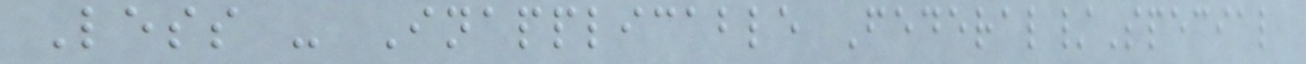Less - Inapplicable Federal/Special
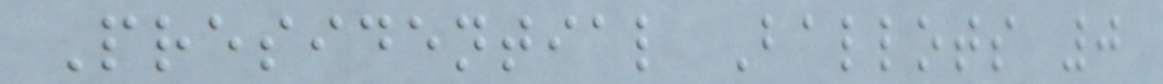Presidential Ballots 0
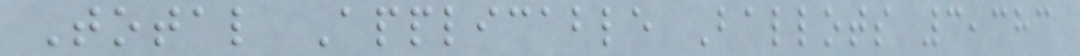Total Applicable Ballots 3,383
